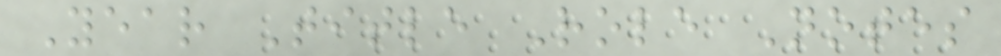Year Title Role Notes
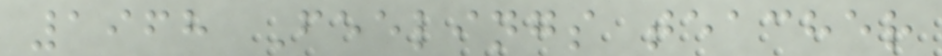1968 Feelings teacher
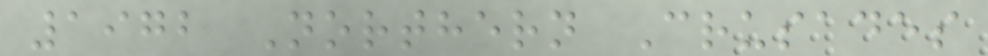1972 Northern Crusades
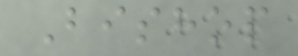Bishop
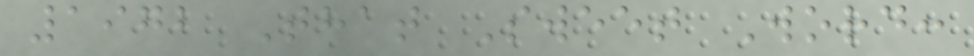1972 That Sweet Word:
